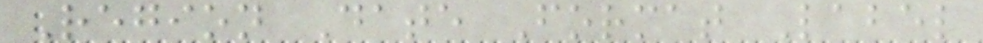Region Date Format Label
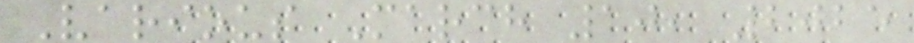Various March 10, 2025
